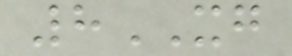8XG
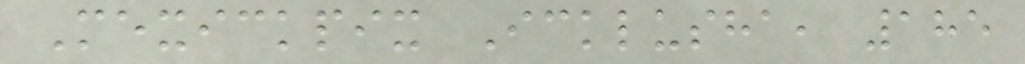Mexickpix Icklusha, 185
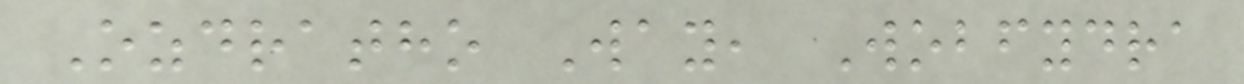Ozdratho Way, Wobfydra
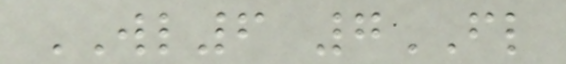WL6 7FL
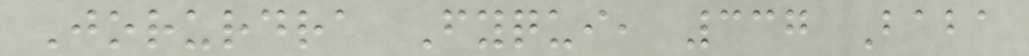Jorurdra Fyqui, 337 Baba
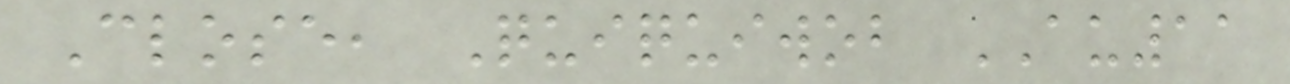Close, Quiquiwob AU11
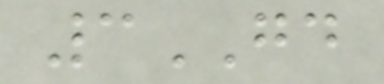3GD
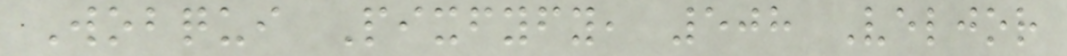Wobqui Pixfyfy, 508 Veljor
